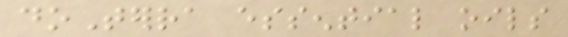doTerra essential oils
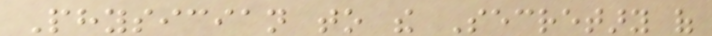Physician to the Secretary of
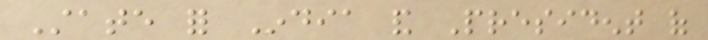State for India and President of
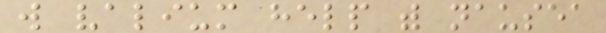will valium help with nausea
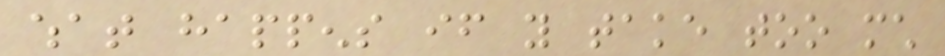what happens if you take too much
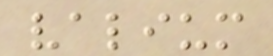valium
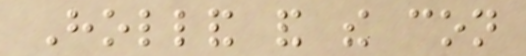Holland and the con
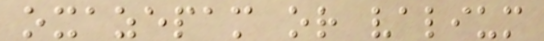oxazepam or valium
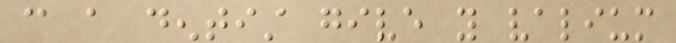can a dentist give you valium
